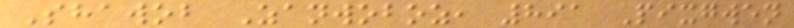Shawob Zanwoboz, 891 Pixgwen
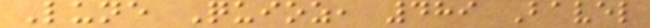Lune Quioz, 489 Bavel
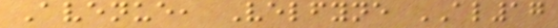Avenue, Velfyne AL17
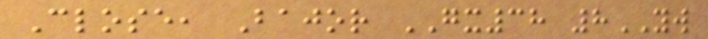Close, Bajor GX38 8YW
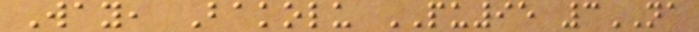Way, Bakolu PU95 3NA
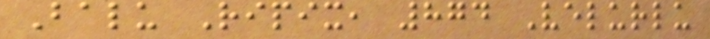Balu Ripix, 874 Velurlu
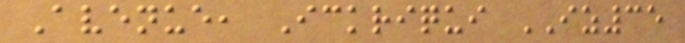Avenue, Ickriqui IZ35
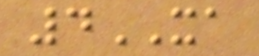4XA
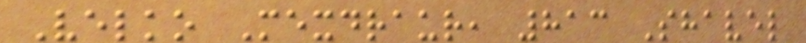Velko Mexdraur, 813 Shavel
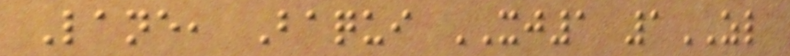Lane, Baqui XJ1 1ZL
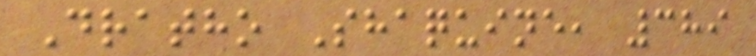Dratho Shaquine, 389
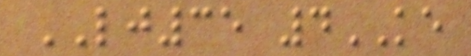LJ35 4KE
